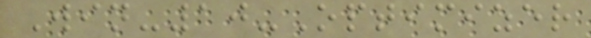Win-10-Optimizer
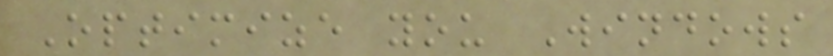Optimize you Windows
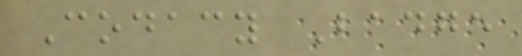Codacy Badge
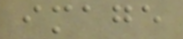image
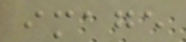image
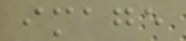image
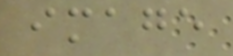image
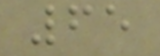65
